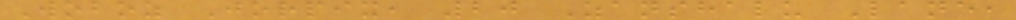Woboz Jorpix, 20 Zanshalu Lane,
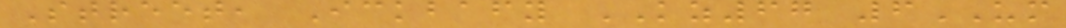Street, Ickbafy KZ67 6UM
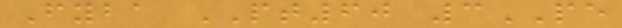Fyba PT60 3PE
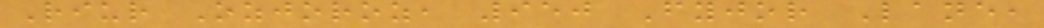Riur Ozjoroz, 950 Fyjor Lane,
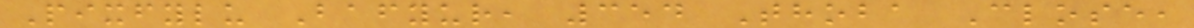Pixfylu Bafyur, 354 Thoba Close,
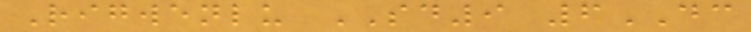Rigwenlu SD9 6DC
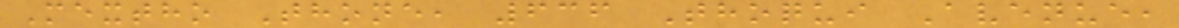Mextho Thone, 636 Thoqui Avenue,
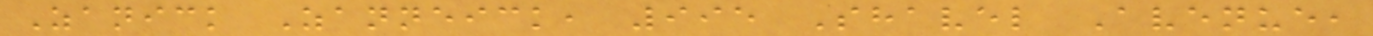Zanick Zanneick, 995 Shavel Avenue,
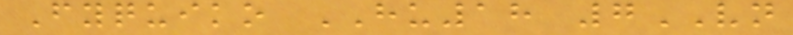Fyquiko HU18 7VN
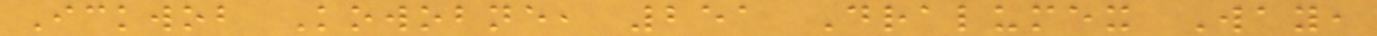Ickwob Kowobne, 251 Dralumex Way,
